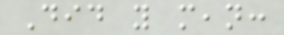Did you mean:
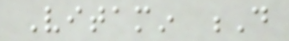Vitamin D
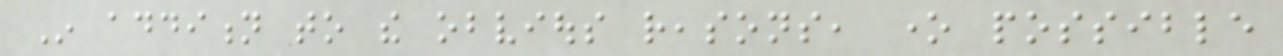In addition to the obvious reasons, one possible
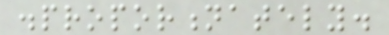disproportionately.
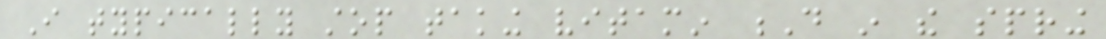I typically stop taking vitamin D in the spring
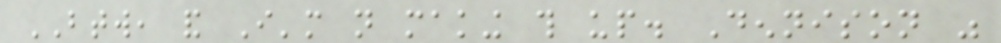BTW, and I'm not making this up. Dennison was
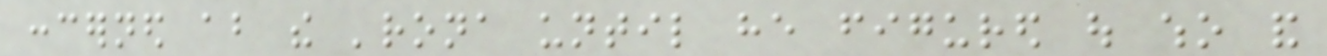concerned about the 'rona until he figured out who and
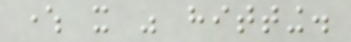where it was hitting.
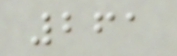261
